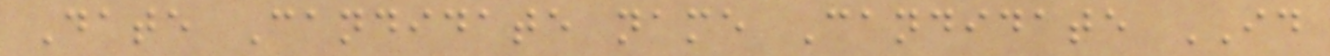Date Candidate name Candidate ID
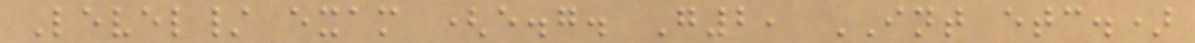Level/ exam (e.g. G2, INT etc.)
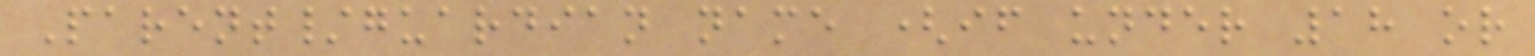Parent/guardian name (if under 18 or
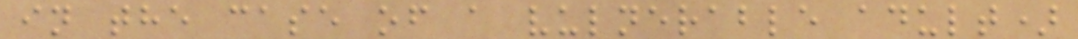in the case of a vulnerable adult)
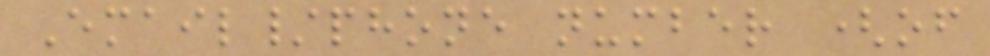Email/phone number (of
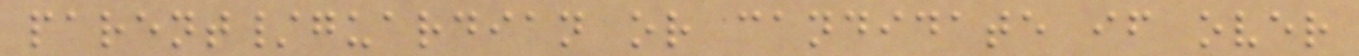parent/guardian or candidate if over
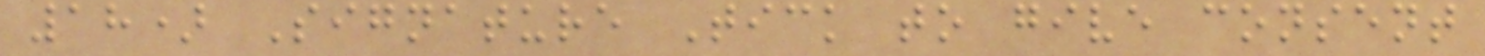18) Signature Tick to give consent
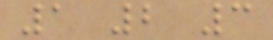1 2 3
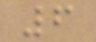6
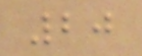20
